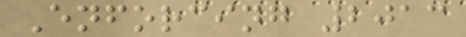Enforcing 2013
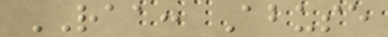RAA: Abuse
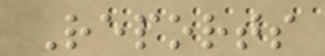Reports
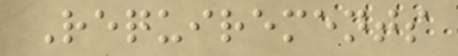Requirements
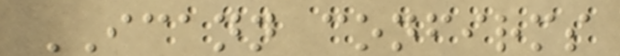ICANN confirms
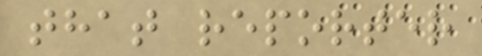that reporter
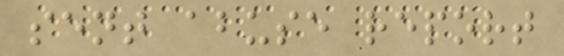sent abuse report
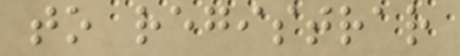to registrar
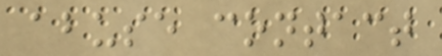abuse contact
